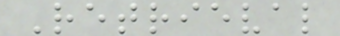Retrieval
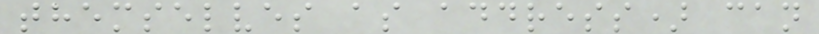themselves as address) can
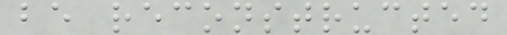be reconstructed
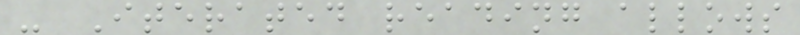- Iterated reading allows
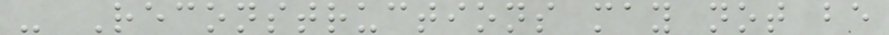- Reconstructions may not be
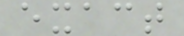exact
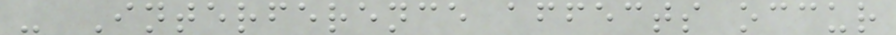- Interference affects occur
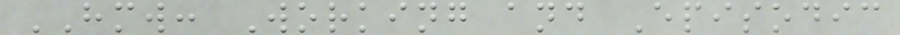HMW: Working and Episodic
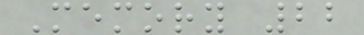Memory 22
